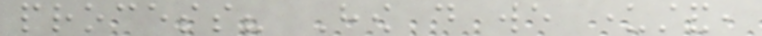process? How do we understand,
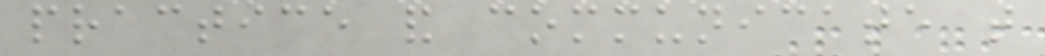practice and communicate that
